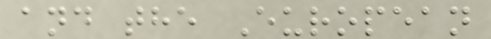and the European
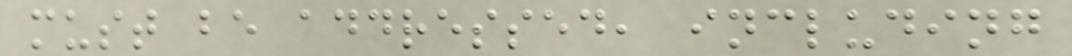must be addressed, including
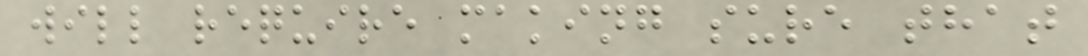will require making sure that
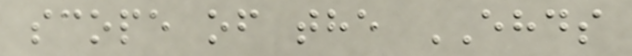scope of the EHDS
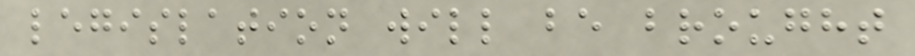legislation will be brought
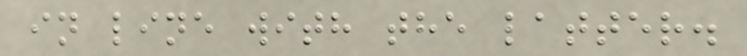in line with the latter.
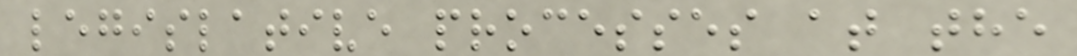legislative processes at the
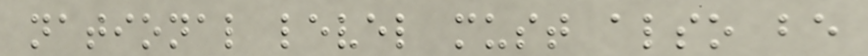national level must also be
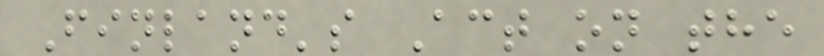Finland's Act on the
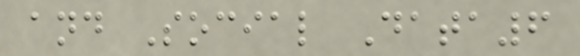and Social Data6
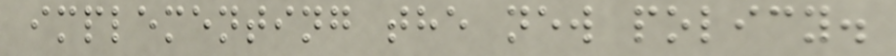implementing the new policy.
